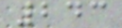243
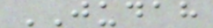JUDAH
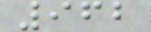962
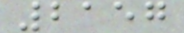2157
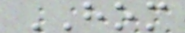HOM
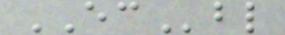ECbl
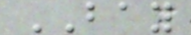BAY
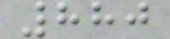880
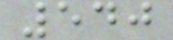540
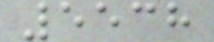5538
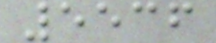5536
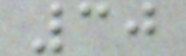30
